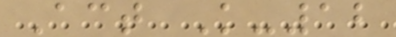Act K-12
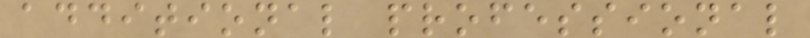additional professional
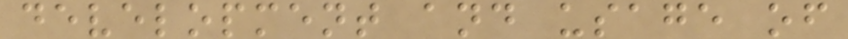development and usage of
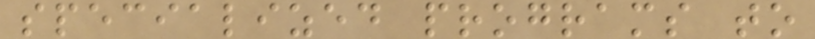specialized programs to
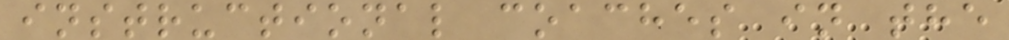instructional coaches in the
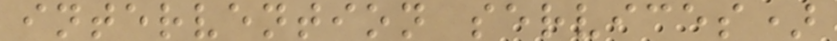intervention services)
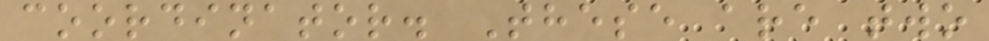coordinator. These are two
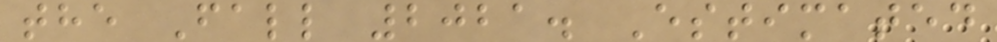the Fall 2021. Estimated
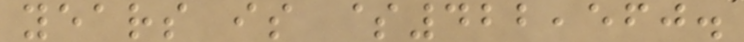years is $422,560.
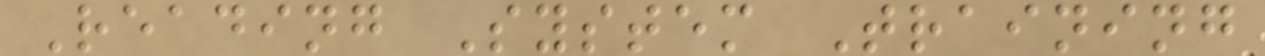Reading System Training
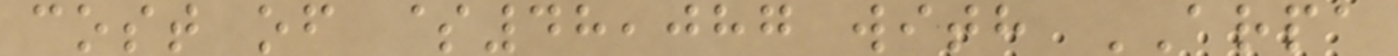cost of $48,087 with ARPA
